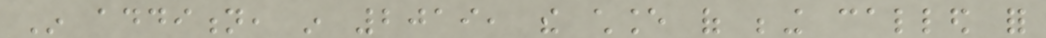In addition, in 2019, the chance of being called for
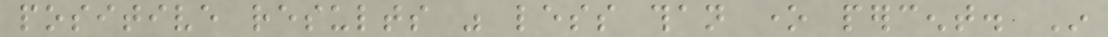positive results was less than one percent. In
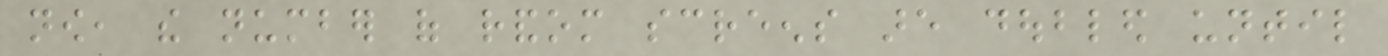now, the number of random screens are doubled until
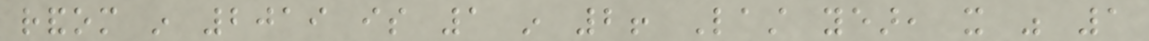random in 2019 is 1 in 2! Last year, it was 1
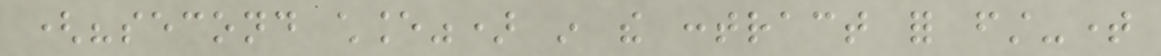("second chance") in the contract for first-time
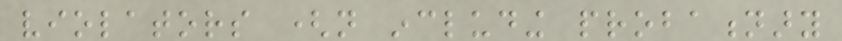violators (not including probationary
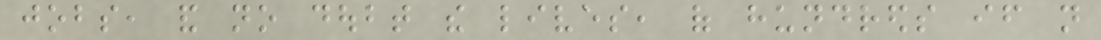jobs, and no doubt the lives, of hundreds if not
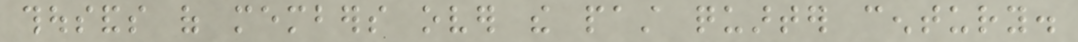thousands of members over the past quarter century.
